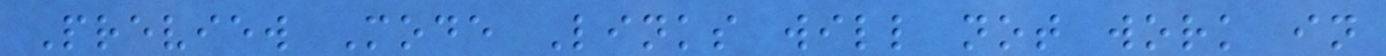Preview Mode Links will not work in
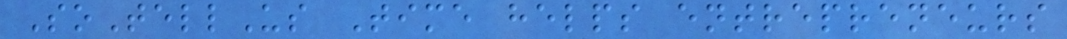SoTellUs Time helps entrepreneurs
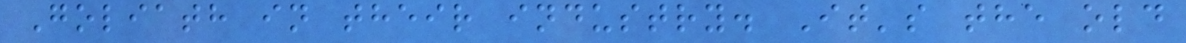Goliath in their industry. It's the old
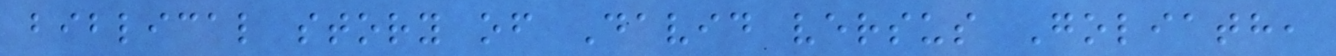biblical story of David versus Goliath,
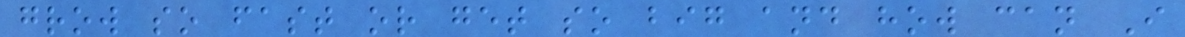grow so fast or get so big and how can I
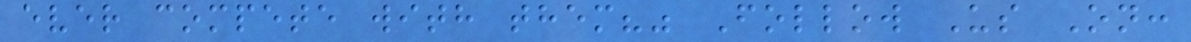ever compete with them?" Follow Us On:
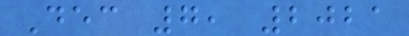Dec 7, 2021
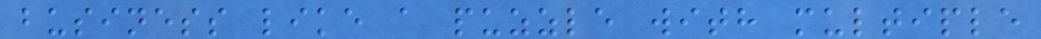business like a puzzle with multiple
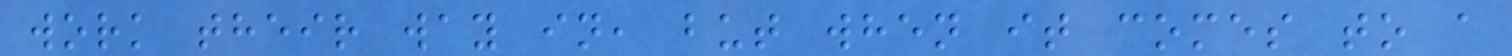work their way in, but when it comes to a
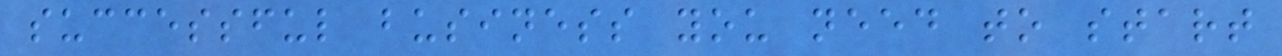successful business you need to start
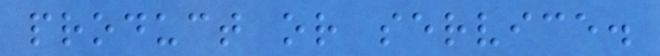product or service.
